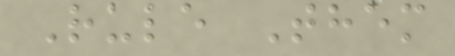Rule Them
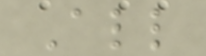All
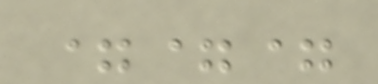===
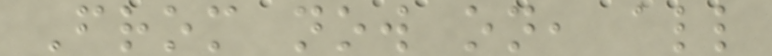From now on, all
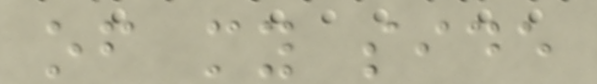of my side
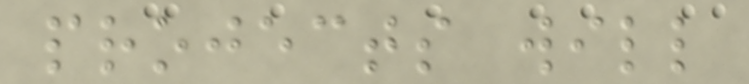projects will
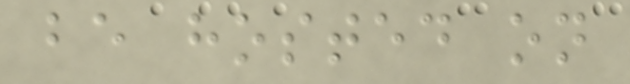be hosted on
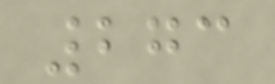273
